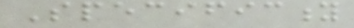Specificity
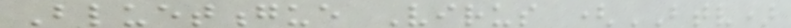Bluetongue Virus (BTV)
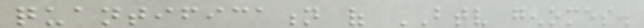quantification of BTV genomes.
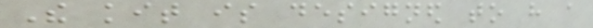The kit is designed to have a
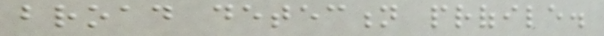broad detection profile.
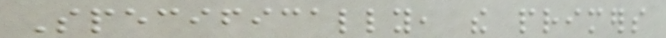Specifically, the primers
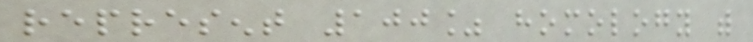represent 100% homology with
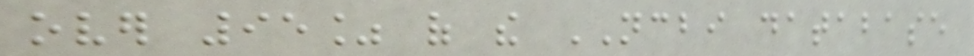over 95% of the NCBI database
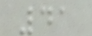41
